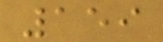159
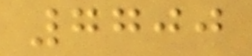7700
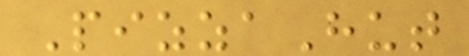PizzaHut
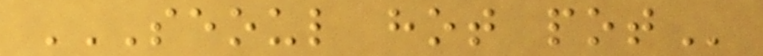SEOUL HOT POT
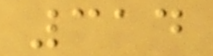314
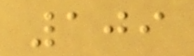109
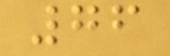76
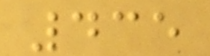435
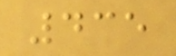435
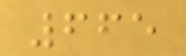665
